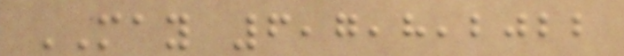MAY 6,7,8,2022
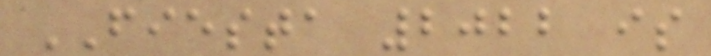FIESTA 2022 is
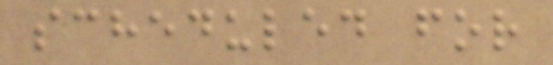scheduled for
